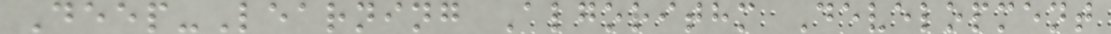Deep-Learning Algorithm Development
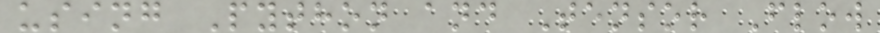using Python and Tensor Flow
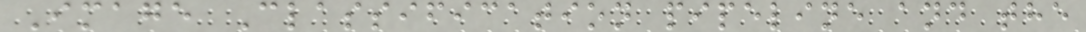Image Classification pipeline and the
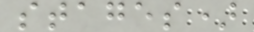stages)
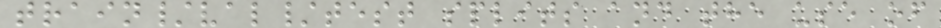train/val/test splits and the use of
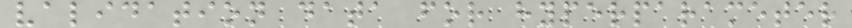validation data for hyperparameter
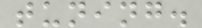tuning.
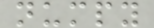numpy
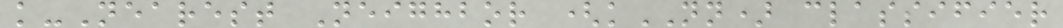k-Nearest Neighbor (kNN) classifier
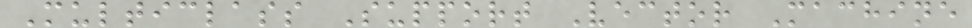Multiclass Support Vector Machine
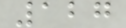127
